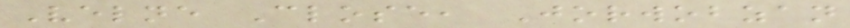Velne Close, Jorwobzan
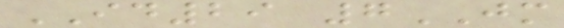ID29 7JM
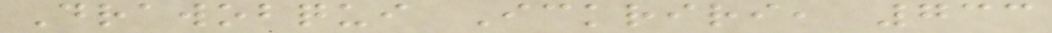Drawobqui Ickriri, 733
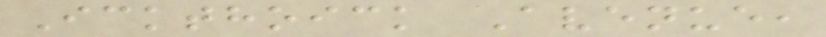Ickthoick Avenue,
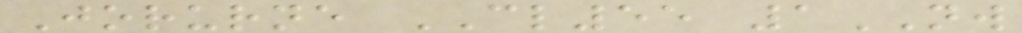Jorurne CL55 1NW
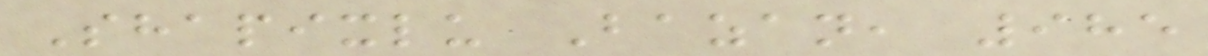Shapixlu Bazan, 985
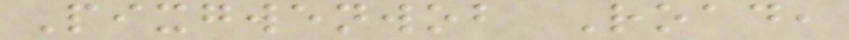Pixgwenwob Road,
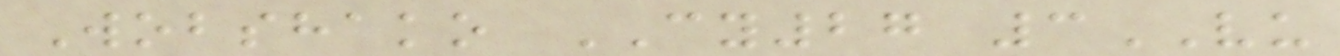Wobshako CY27 3VU
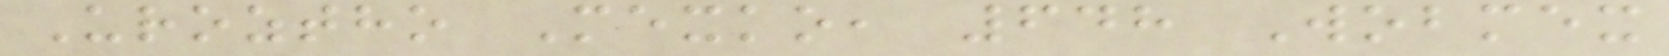Uroztho Mexko, 648 Wobmex
